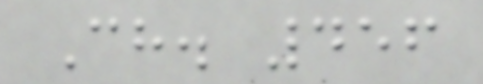Ch. 456
